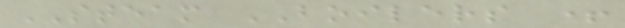STEAM BOILERS +
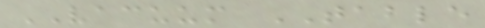VACUUM TABLE
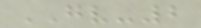GV-2
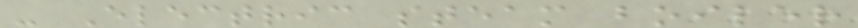- Electric steam boiler
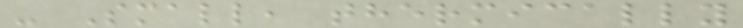- Small, thermically
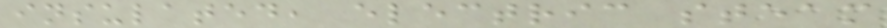insulated, electric steam
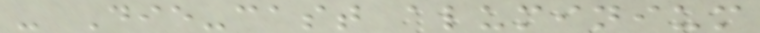- Die-cast aluminium
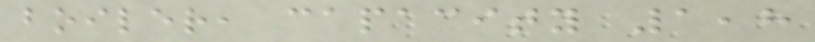boiler, capacity 1,8
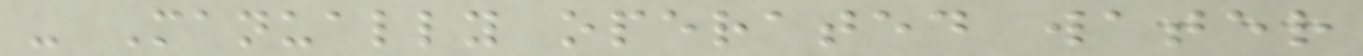- Manually operated water
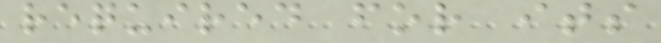required for its
